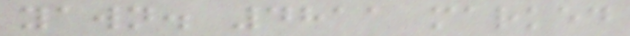yawn. 4811 marked
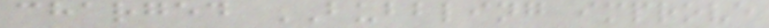charged BUBBLING improve
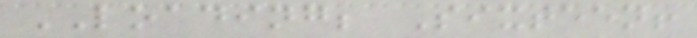LOADING; Sixteen!
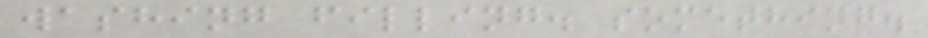washing filling. something.
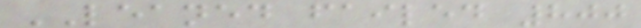LEANED failed 800
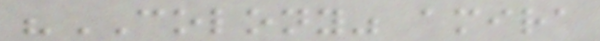"COLONY" amira
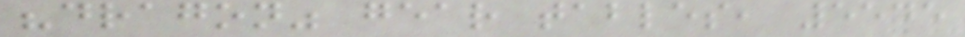"dragon" gear tables, 5545
